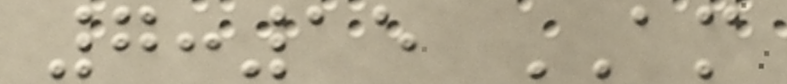7:15 AM
